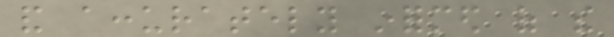and accurately informed of the
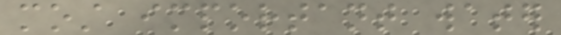most important water
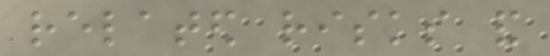related risks and
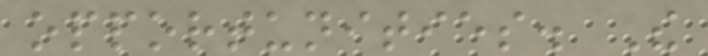opportunities. The
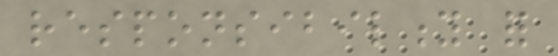responsibility for
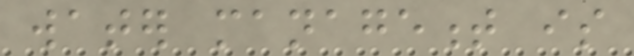water management is
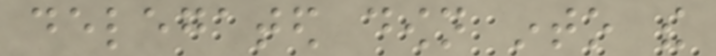delegated down into the
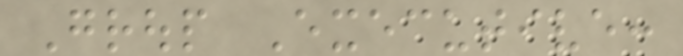Group Executive:
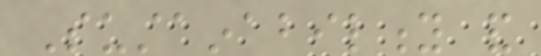Sustainability and
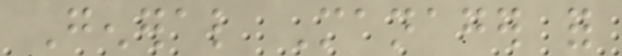General Manager for
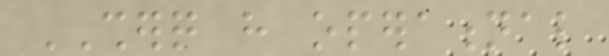SHERQ have operational
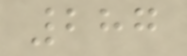287
